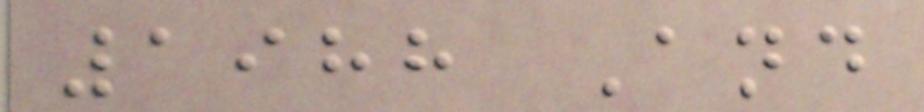1988 And
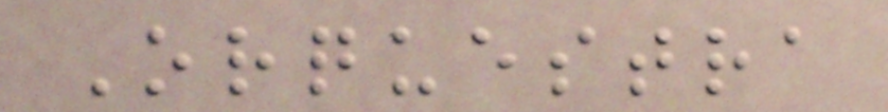Orquestra
